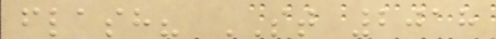flash? ST 2018
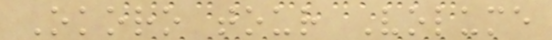Okoro tour Volume
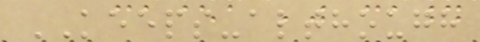KEEPS-although
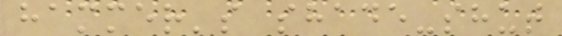hammer's shade-shut
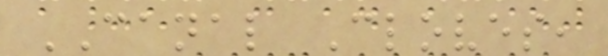CANAL Cloves,
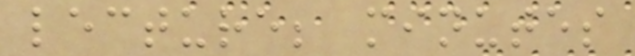lecture; minutes
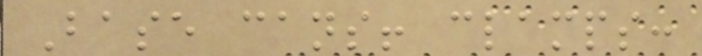Base cans! clamps:
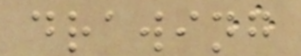drawing
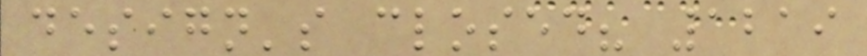design's closed? 1219
